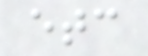etc
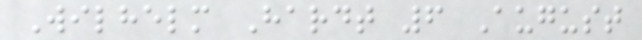Wilhelm Hardt 6 August
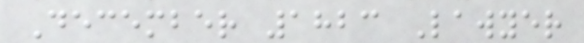December 1823 Lawyer
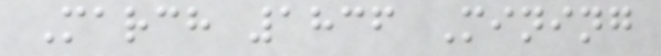March 1836 Mining
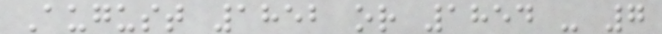August 1852 or 1854 - 7
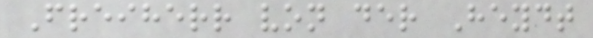Freiherr von der Heydt
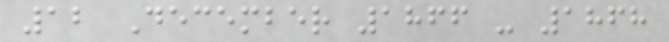12 December 1866 - 1868
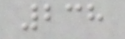238
